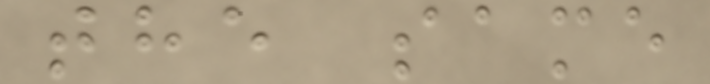the same
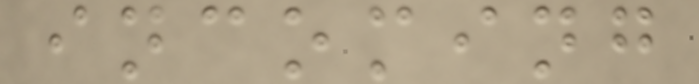incoming
